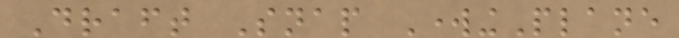Draft Snap WorkingPlane
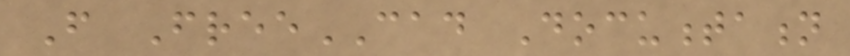From FreeCAD Documentation
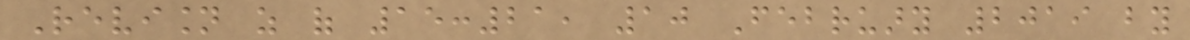Revision as of 15:21, 10 February 2019 by
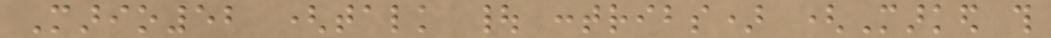Mario52 (talk | contribs) (Marked this
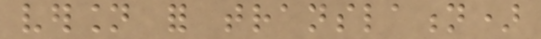version for translation)
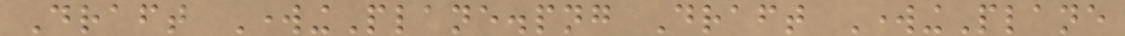Draft WorkingPlane.png Draft WorkingPlane
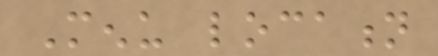Menu location
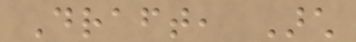Draft, Arch
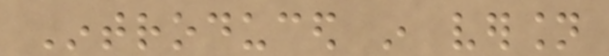Introduced in version
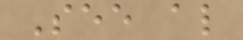See also
